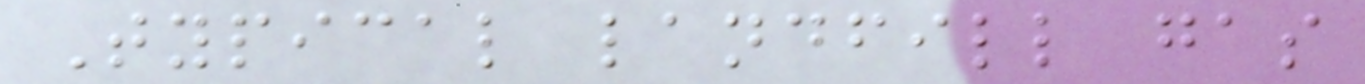Typical landfill gas
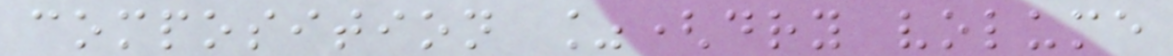composition %(dry volume
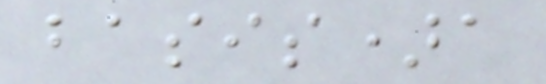basis)a
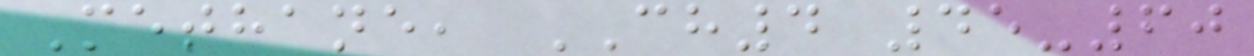Methane, CH4 45-60
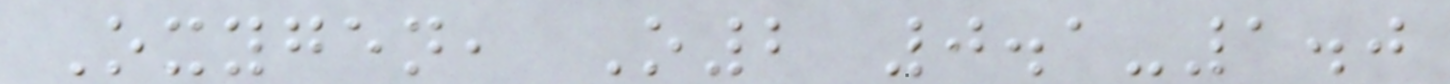Oxygen, O2 0.1-1.0
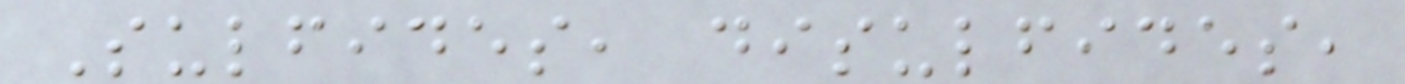Sulfides, disulfides,
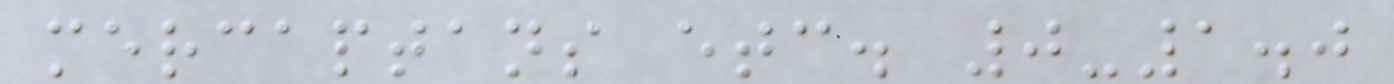mercaptans etc. 0-1.0
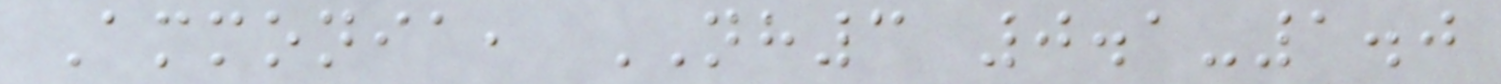Ammonia, NH3 0.1-1.0
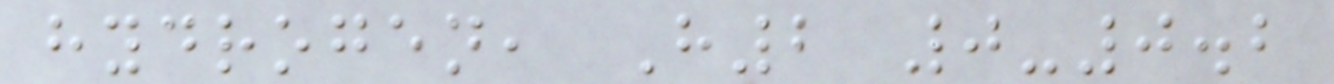hydrogen, H2 0-0.2
